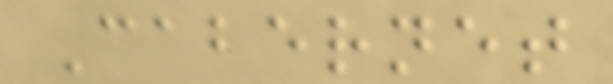Cabernet
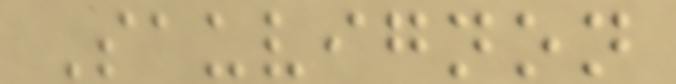Sauvignon
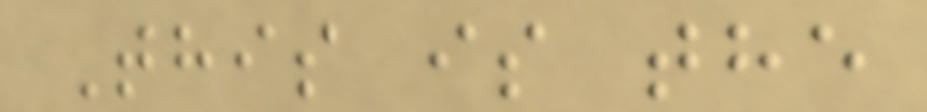This is the
